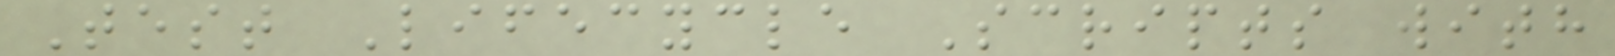Test Lifecycle Scripts with
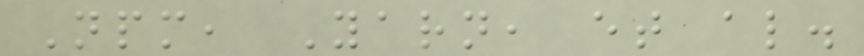Npm, Yarn, et al.
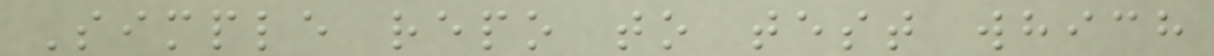Simple repo to test which
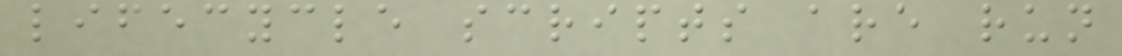lifecycle scripts are run
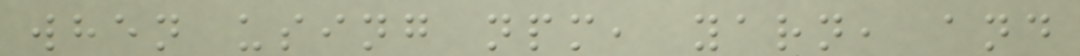when using npm, yarn, and
